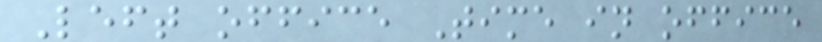Left office Time in office
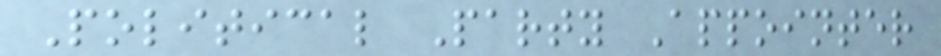Political Party Appointer
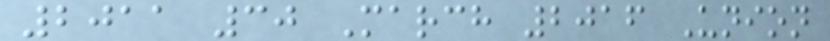2011 30 March 2016 Union
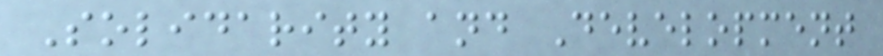Solidarity and Development
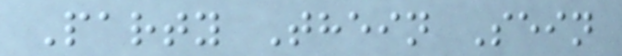Party Thein Sein
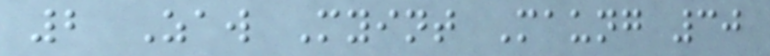2 Zaw Myint Maung 30
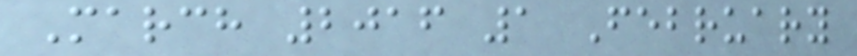March 2016 1 February
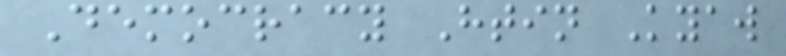Democracy Htin Kyaw
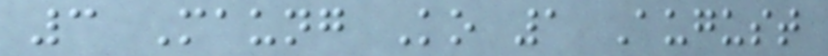3 Maung Ko 1 August
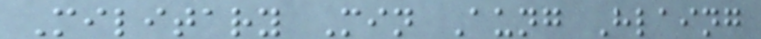Military Min Aung Hlaing
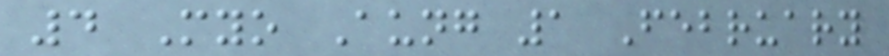4 Myo Aung 1 February
